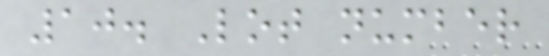10. Lot number
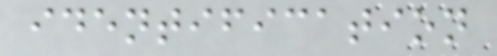identification
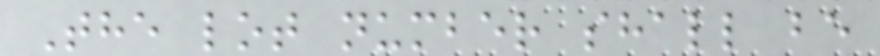The lot number shall be
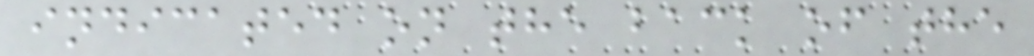indicated on the back of the
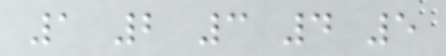1 2 3 4 5
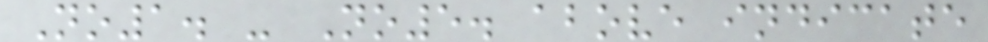No1. - No5. above indicate
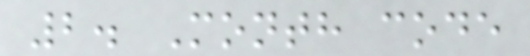2. Month code
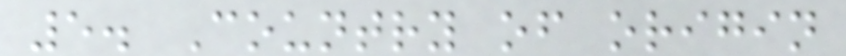5. Country of origin
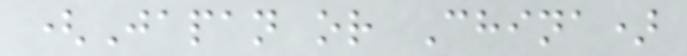(Japan or China)
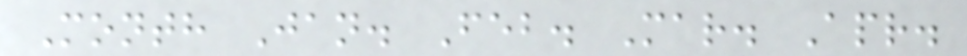Month Jan. Feb. Mar. Apr.
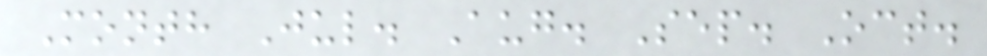Month Jul. Aug. Sep. Oct.
